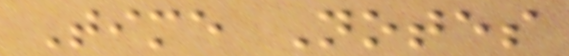Time Notes
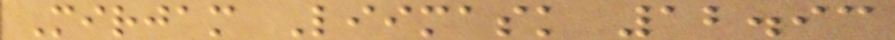Mirjam Liimask 12.93
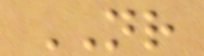NR
